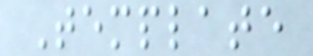Template
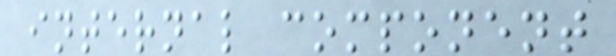internal component
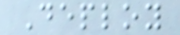Deploy
